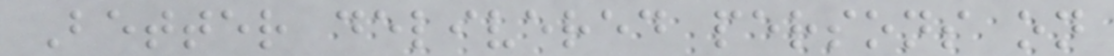Better delivered persons on
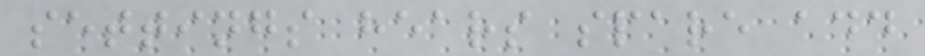settings hears spare add
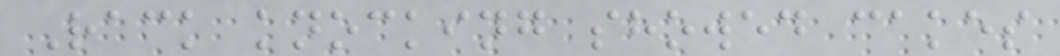Rack knocking showed cakes
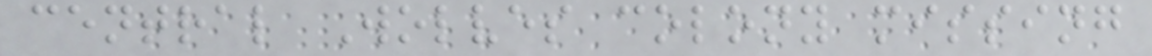central Wolves colony missing
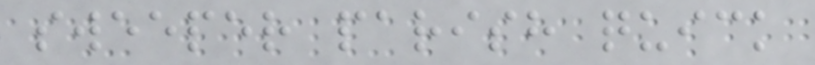sweeper parish quick
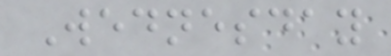Wednesday
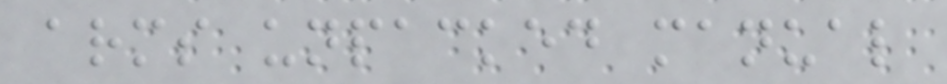arms unpacked manual
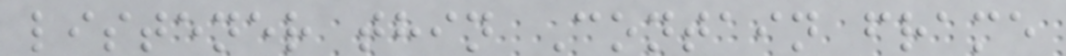listener thin Contain frame
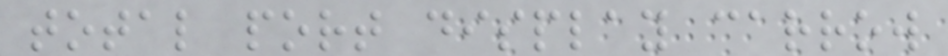total port display carrow
